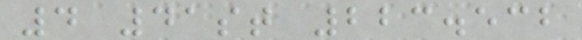4 41st 223.532
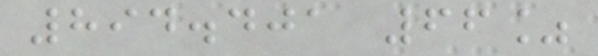894.401 66%
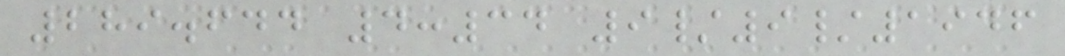289.644 4:34 9/9/1946
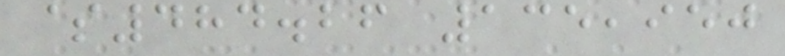$484.26 135,950
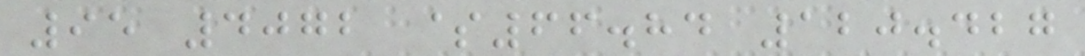95 4072 $66.84 120.427
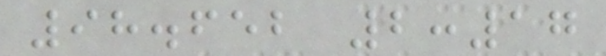98.652 2:17
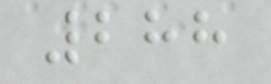288
